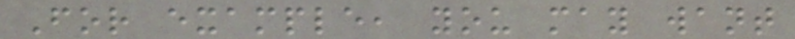For example, you may want
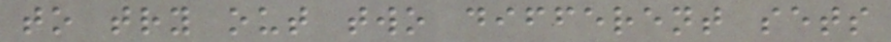to try out two different sets
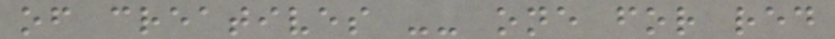of creatives -- one for red
